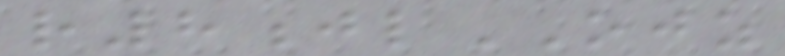r8jlOJZ
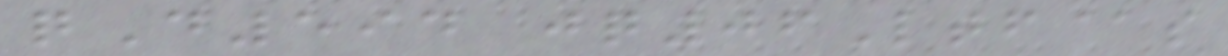qD594 jq06Ltf@s
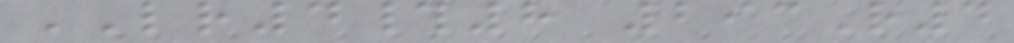LR4#8 293R4
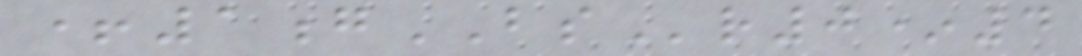+1gBSr0*4
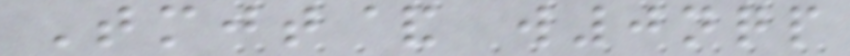Tmjt& w0nqp
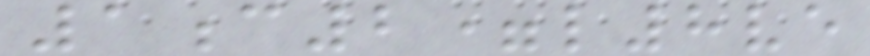1c2=l8ve
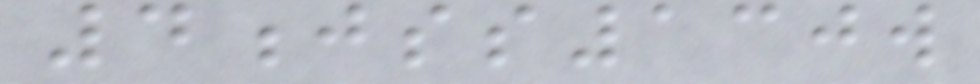4jss130w
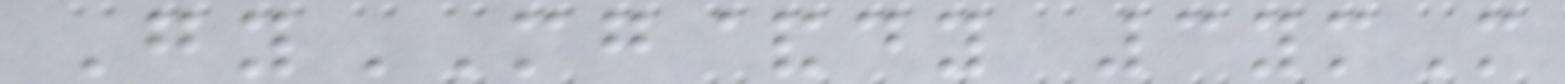GyMG&dy 3ymM
